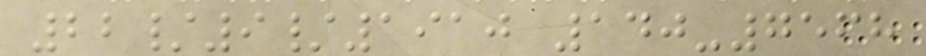22/9/1910 140-7568
